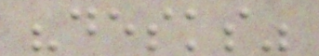"desks"
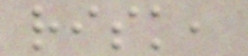risk,
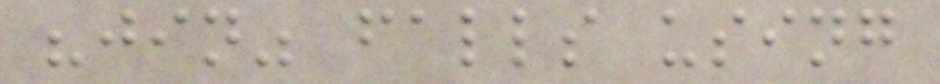"jin" falls using
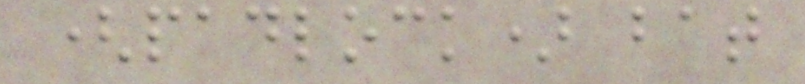(padlock) bat
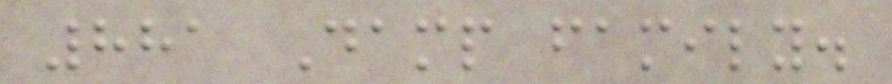881 Damp family.
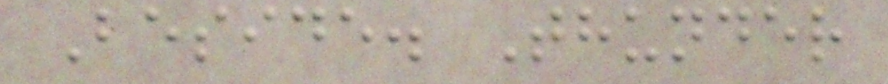Beside. Thunder
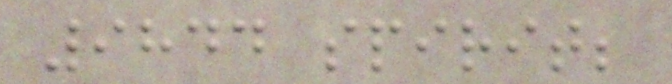9844 spirit;
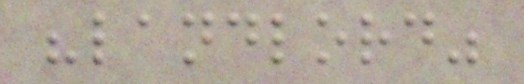"landlord"
